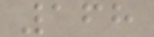168
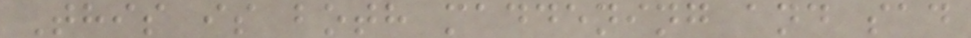This is both maddening and sad
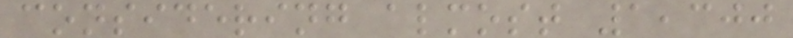considering almost 1,300
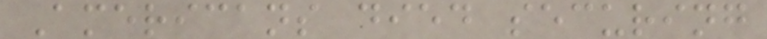Americans died securing
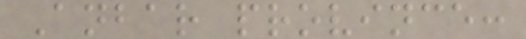Anbar province:
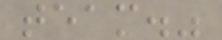team."
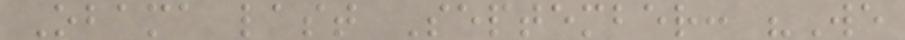Obama last September: "We
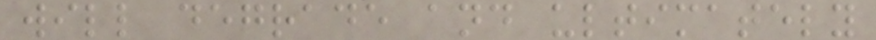will degrade and ultimately
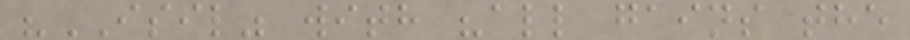"ISIL" with "all gains the
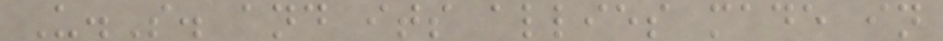U.S. and its allies made in
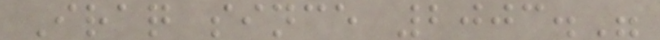Iraq since 2003."
